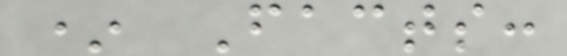* Facts:
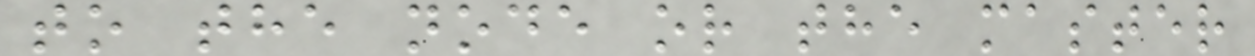to the node or the master
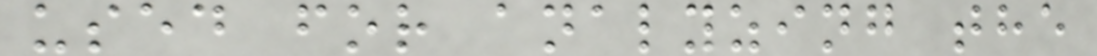used for analyzing the
